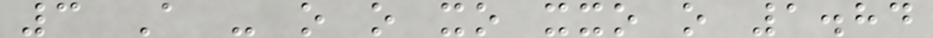3 A - o o xo xxo o 1.84
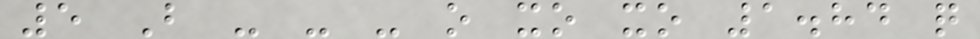5 B - - - o xo xo 1.84 q
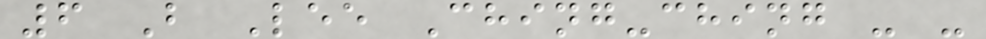6 B Lee Ching-ching - -
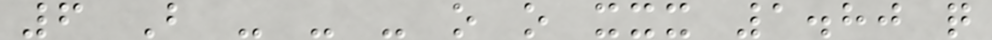6 B - - - o o xxx 1.80 q
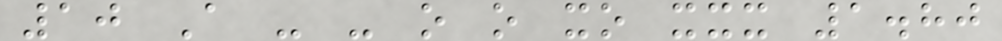10 A - - o o xo xxx 1.80
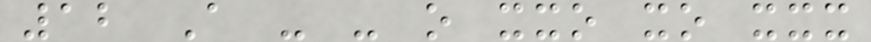12 A - - o xxo xo xxx
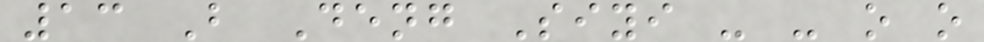13 B Deng Siyi - - o o
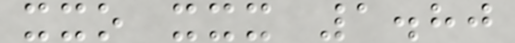xxo xxx 1.80
